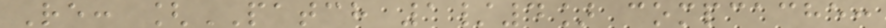Re: [PATCH 1/4] compcache:
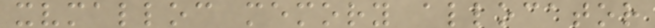xvmalloc memory allocator
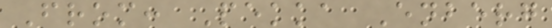From: Pekka Enberg
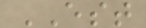EST
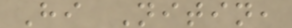Hi Nitin,
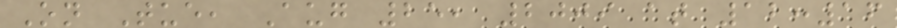On Tue, Aug 25, 2009 at 12:16
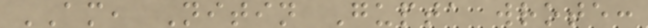AM, Nitin Gupta wrote:
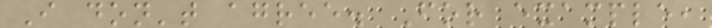I don't agree. For example,
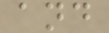and
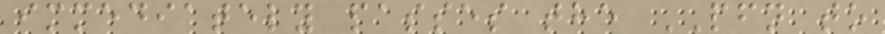immediately passes the PFN to
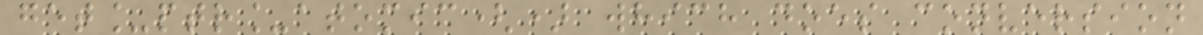get_ptr_atomic() which does conversion
